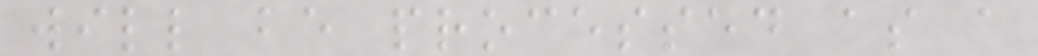will be processed as a
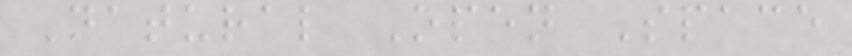Natural Open Space
